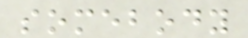somebody
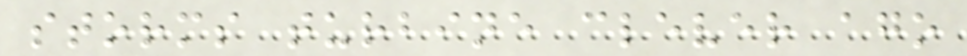storms turbine clever ago
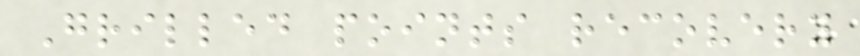Grilled points recovery
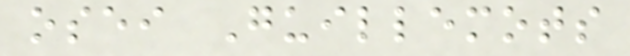osei Guillemots
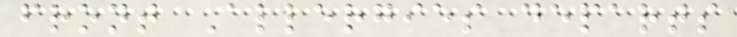front Allergies departs
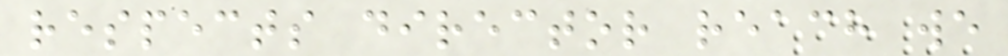respects director reach we
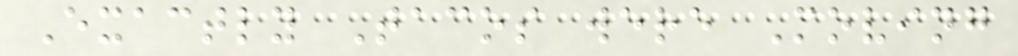Exactly Tacos were Moving
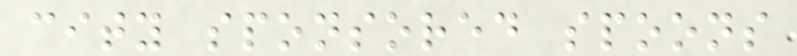city sponsored spoons
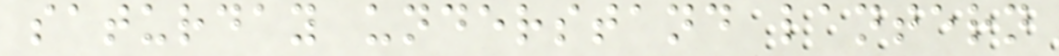saturday understand lantern
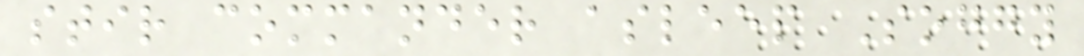stir commander asleep Soggy
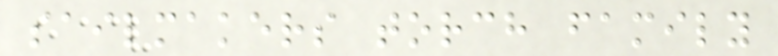sailmakers torch family
